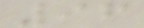96
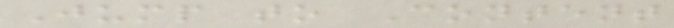Jump to Content
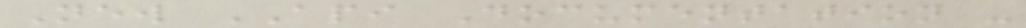New API Documentation -
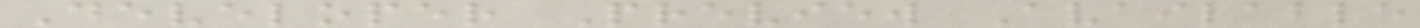Developer Preview Available
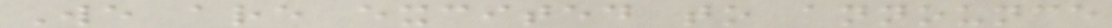We are excited to announce
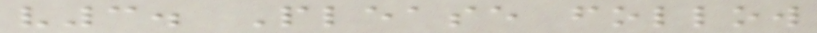v3. Please follow
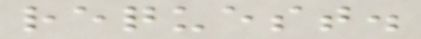request.
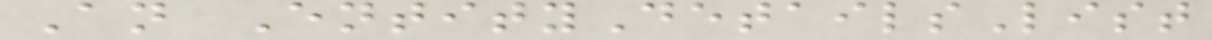An EntityDetailsList
